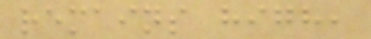remains high,
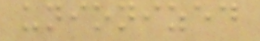unionized
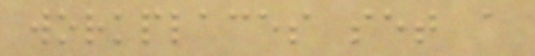workplaces set a
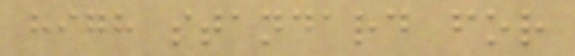high standard for
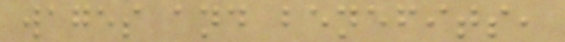wages and benefits,
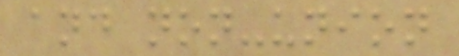and non-union
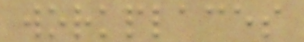workplaces
